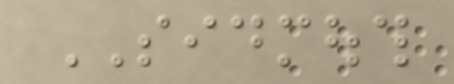SIDMOUTH
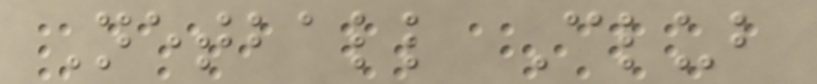Netball Club
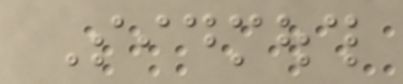Sidmouth
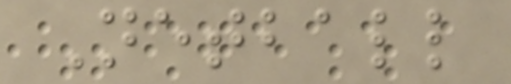Netball
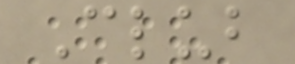Club
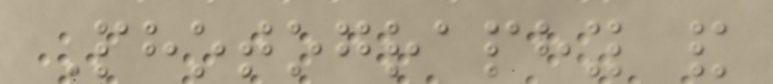Photography and
